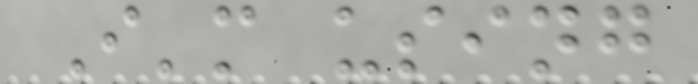I'm using
